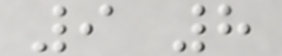9 8
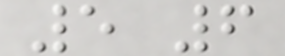5 6
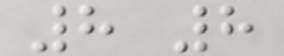8 8
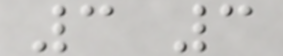3 3
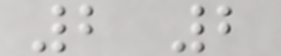2 2
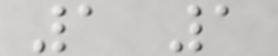1 1
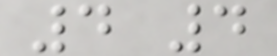4 4
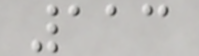113
